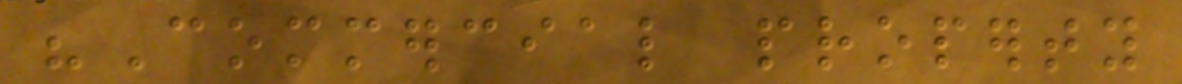"Commercial property
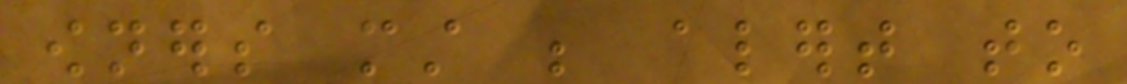owners must be alert to
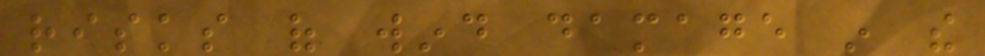risks of wind damage in the
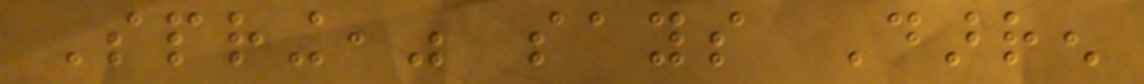Spring," says Darren
